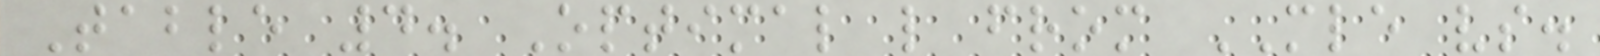Table 4. Optimal l from MLE vs.
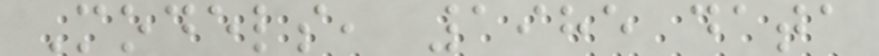Models, 1985 data
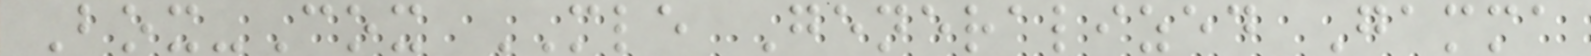Box-Cox MLE Generalized Gamma
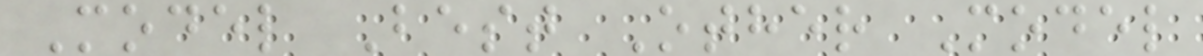Model Best Other Model
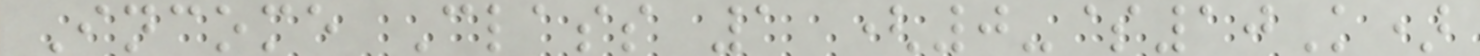Income Class 1 (0-$10K)
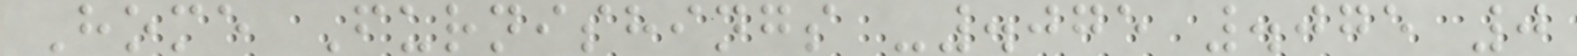Home Furnishings -.075 .075 0
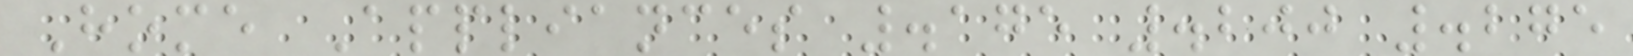Home Appliances .175 .200 .275
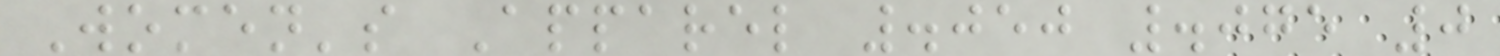Women's Apparel .050 .075 0
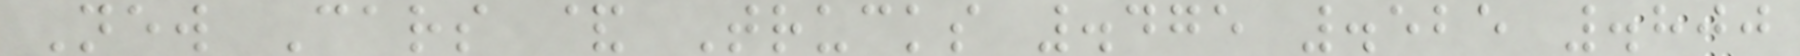New Cars & Trucks .475 .525 .800
